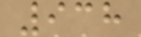938
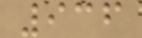936
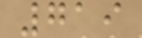719
